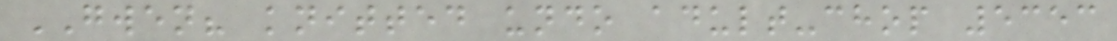GWEN? knitted undo adult-chop 5353
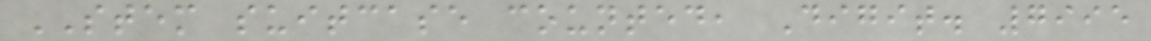STEM suitcase counted, Digit. 7995
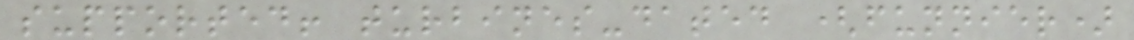supported! turbines-dated (funnier)
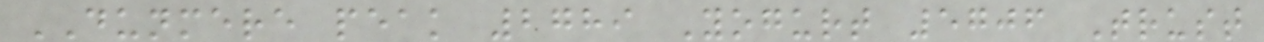DUNMERE peak 2789 Yogurt 5706 Trust
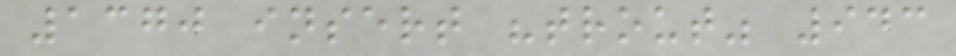1370 insert "trout" 943
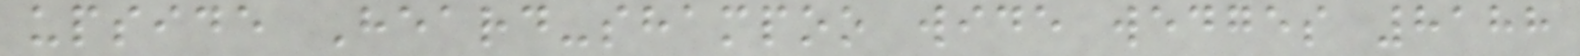upside Heard-shampoo wide wedges 8188
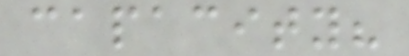capacity?
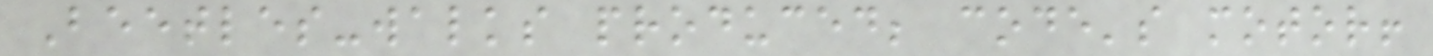Beetles-walks produced; code's motor!
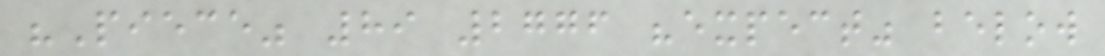"Piece" 89 2776 "expect" below
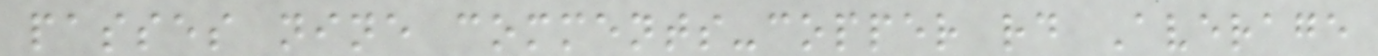passes nine comments-copper rd Average
